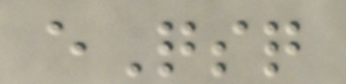eQsq
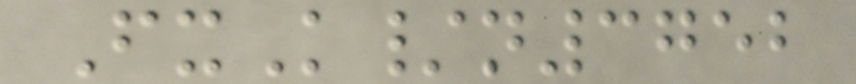FxK/n3752
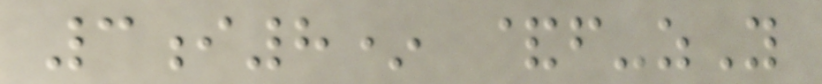3i8* &f-zY
